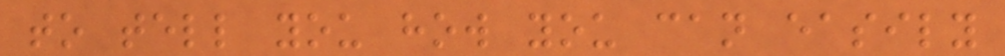to tell you how you can easily
